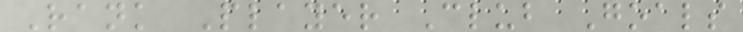Rank Player Club Goals
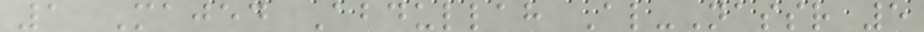1 Majed Abdullah Al-Nassr 5
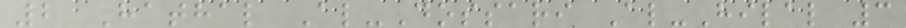2 Hathal Al-Dossari Al-Hilal 3
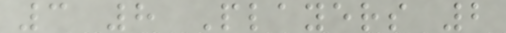3 8 Players 2
